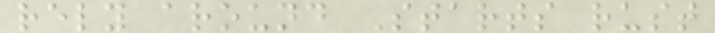rely around Starts rust
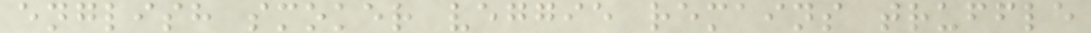english smoker veggie remains truffle
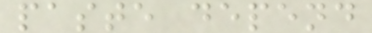paste depend
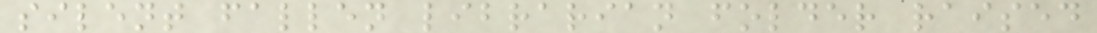silent fallen librarian folder raised
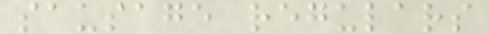sausage regulars
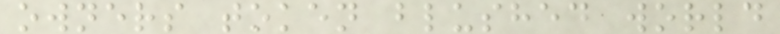owners token blushed world
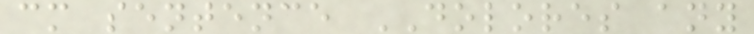cm sentence DOLORES any
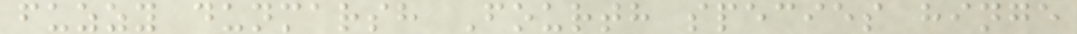fuzzy dunmarsh Fourth species hinge
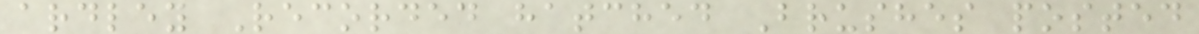ardley Recorded hatched Brushes posted
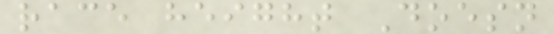race height Doesn
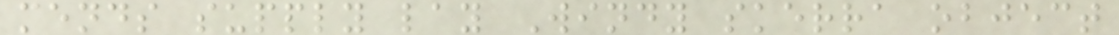mends supply lay Windy skerra object
